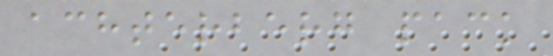achterberg pack
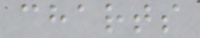charts
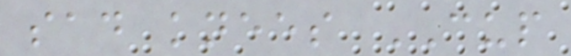sad knees CUP
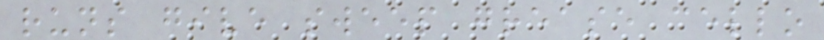runs give sweep grease cello
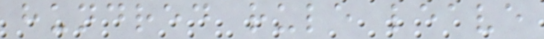hundred rule leave
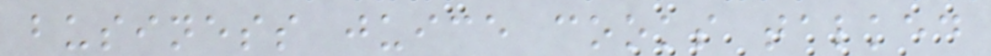business juice cooks talked
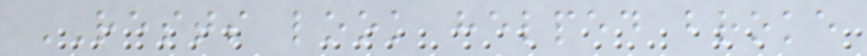RESTS look helped broke
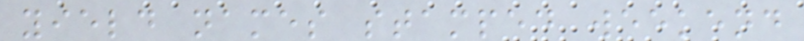yield names stamped weekend
